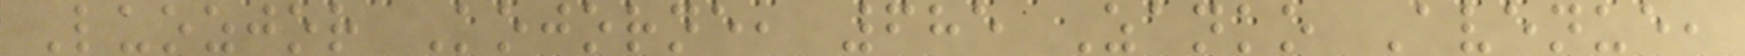Luozjor Kojorne, 685 Zanko Avenue,
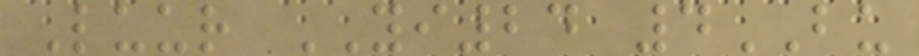Luur YI24 4BU
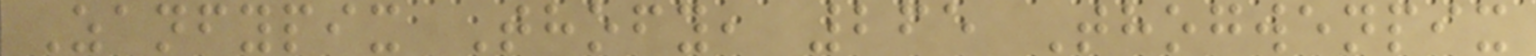Zanfypix Thofy, 265 Thogwenpix
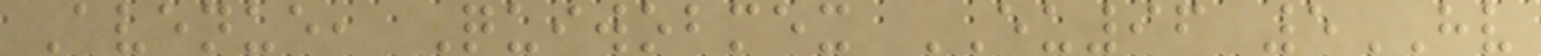Avenue, Quiwobmex EU96 5HV
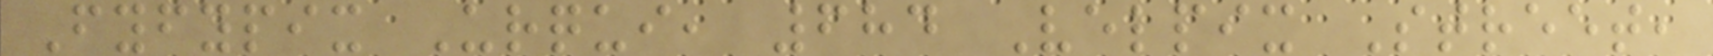Fyfypix Urqui, 684 Velpix Street,
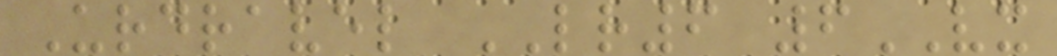Urdravel LR6 6VX
